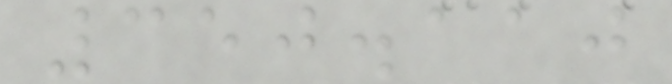350.110
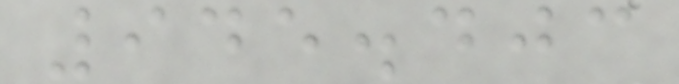945.403
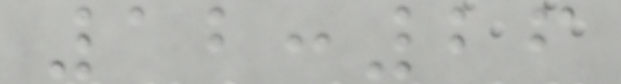12:26
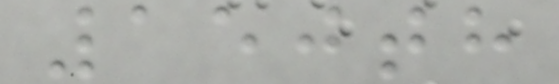150th
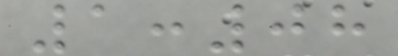1:08
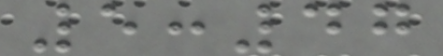5:47
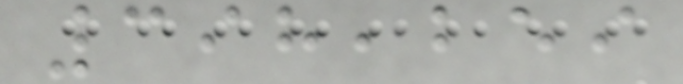398,259
